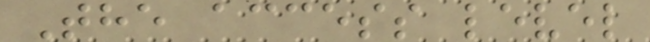The access level
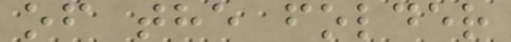of the folder
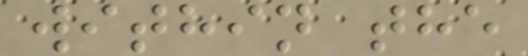within the
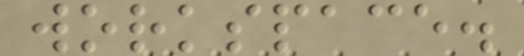workspace.
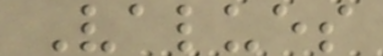Values
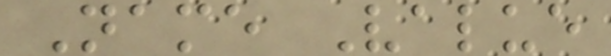Name Value
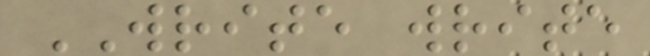WRITE write
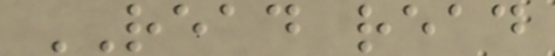READ read
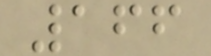166
